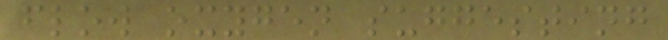flow oxygen suggesting
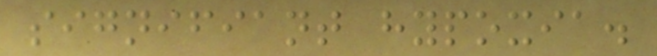signifiant hypoxia.
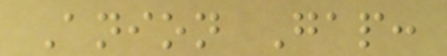Anion Gap:
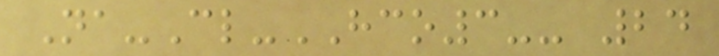Na-Cl-HCO3-- 24
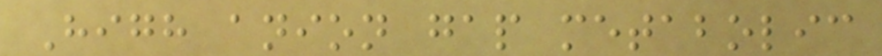High anion gap metabolic
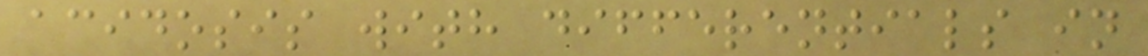acidosis with differentials in
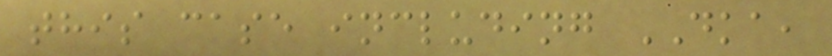this case including DKA,
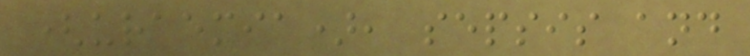(uraemia), sepsis and
